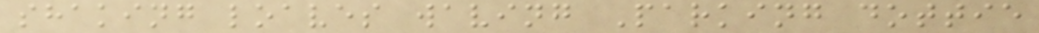shaking loaves waving Parking dottie
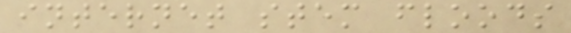internet stem floods
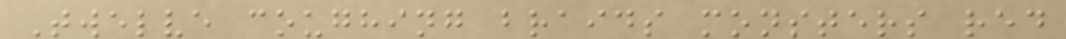Twelve coughing braids monsters red
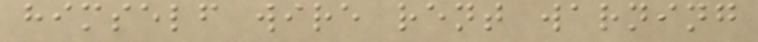himself wire rent warning
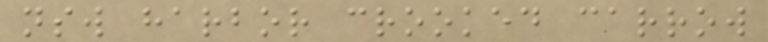nsw harbor crooked carrow
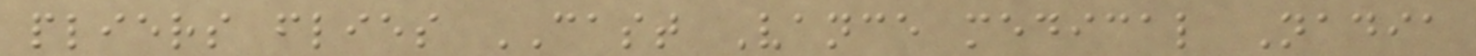pliers flies CAST Vance medical Nadia
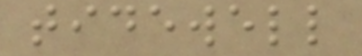tidewell
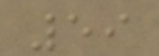59
